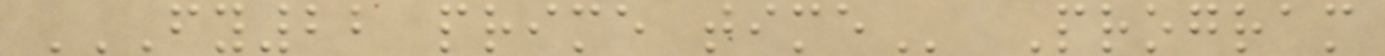FY22 PRIME TIME Program
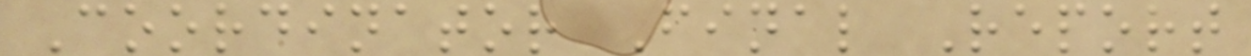Coordinator Final Report
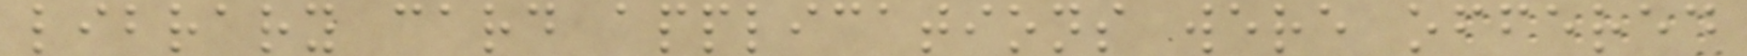library card applications were offered
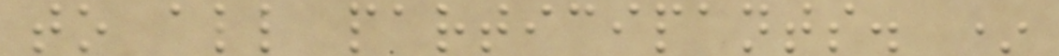to all participants. *
